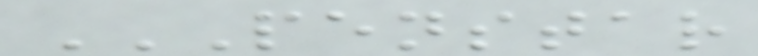PENSTAR
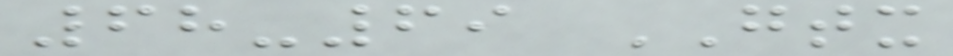68-69 GTX
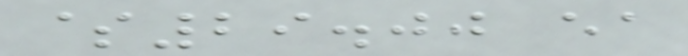$29.00 ea
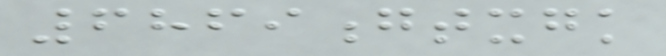6869gtxgk
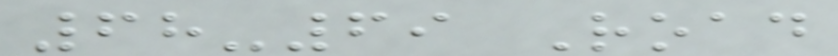68-69 Road
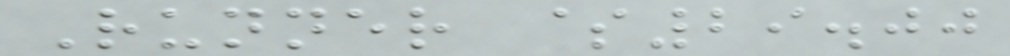Runner $29.00
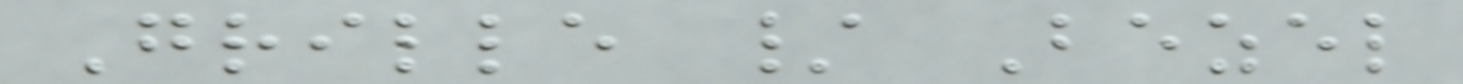Grille / Bezel
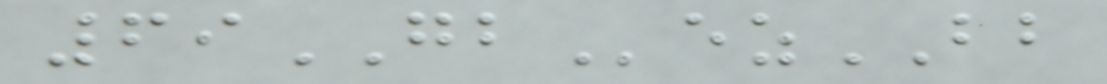69GBezBB
